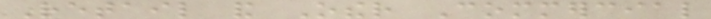Retail and Other Commercial
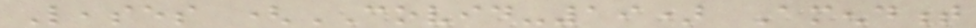Leases (COVID-19) Amendment
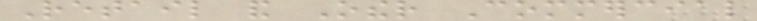Retail and Other Commercial
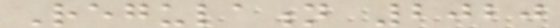Regulation 2020
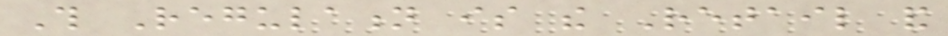This Regulation is the Retail and
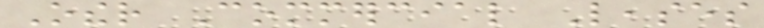Other Commercial Leases
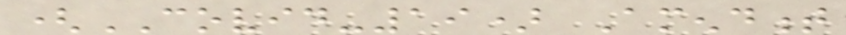(COVID-19) Amendment
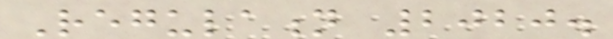Regulation 2020.
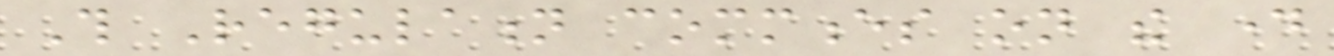This Regulation commences on the day
